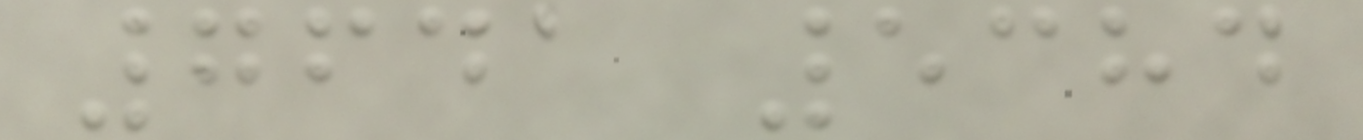7641 5384
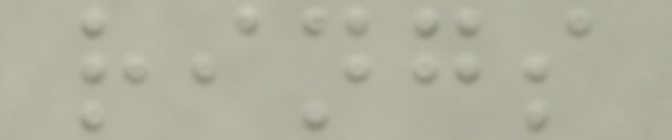rings
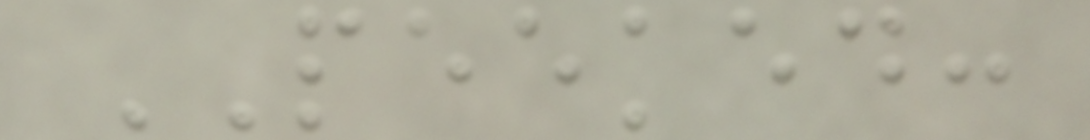PEEKED:
